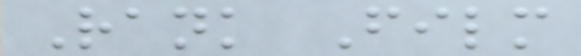Rank Film
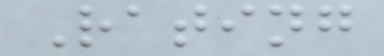Rating
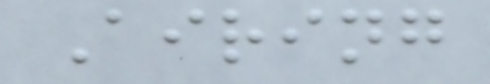Airing
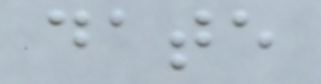date
